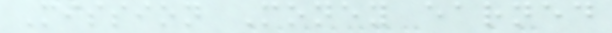Mission Money earned
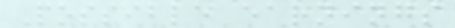Possible earnings
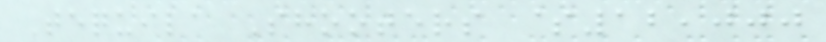Tequila Shooters $12,000
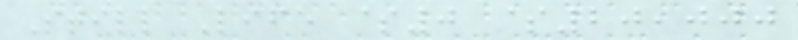Still Life $0 $20,000
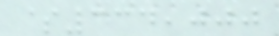$334,000
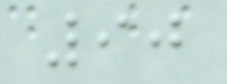90
